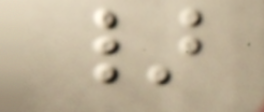}
